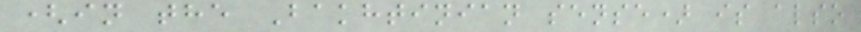(in the Bakhtinian sense) is also
